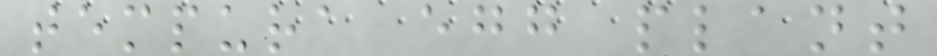tempura egg plant
